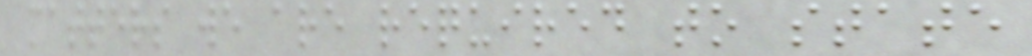matters we are required to state
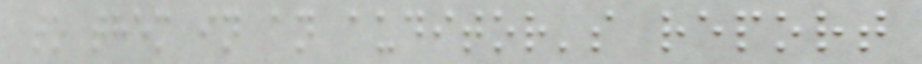to them in an auditor's report
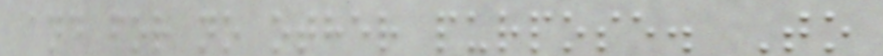and for no other purpose. To
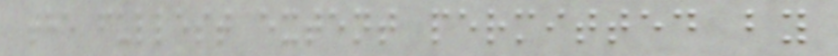the fullest extent permitted by
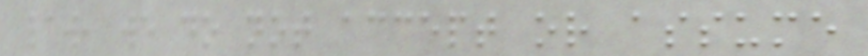law, we do not accept or assume
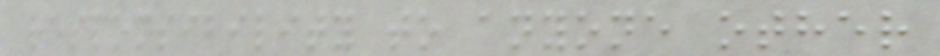responsibility to anyone other
